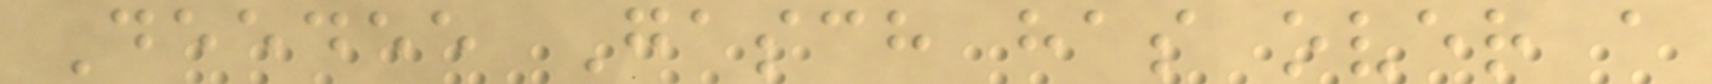Deedee Gasch has over a
